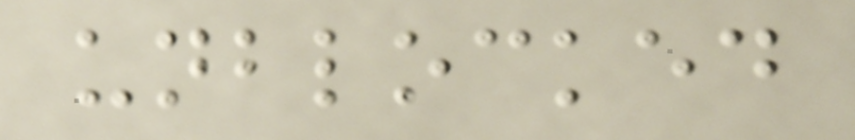unblocked
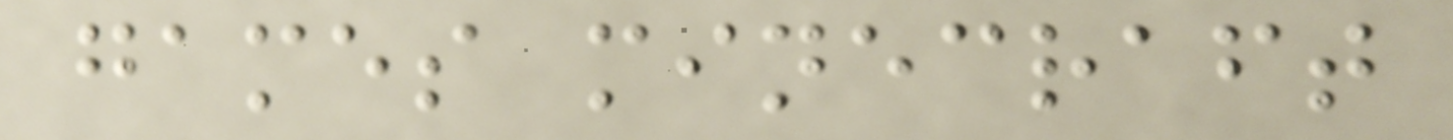games minecraft
